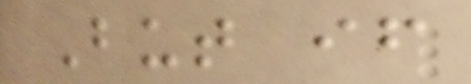But if
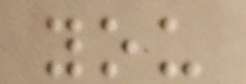you
